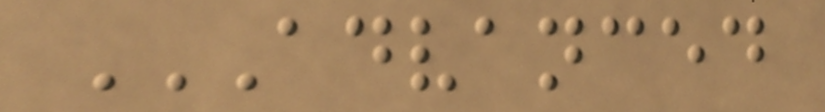ADVANCED
